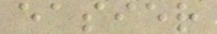easier
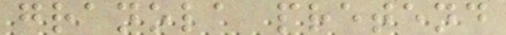granola pretend
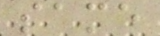same
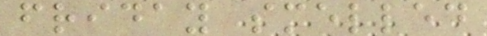friday smelled
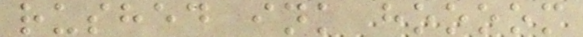rushed ink hoooom
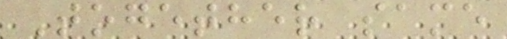Together same
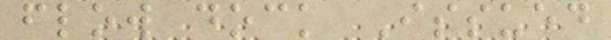flow dock Issued
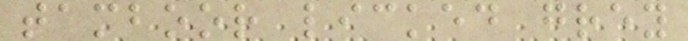tamboor licked grey
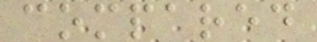compared
